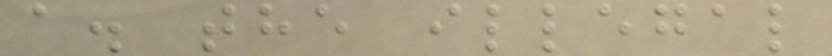a. the illegal
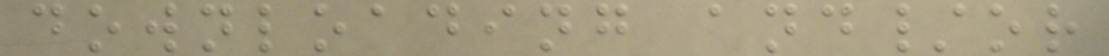downloading and/or
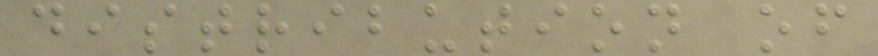distribution of
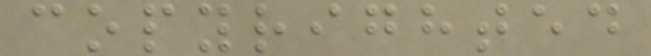copyrighted
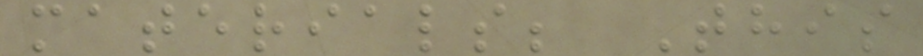materials; This
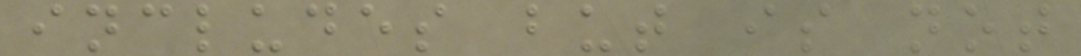includes but is not
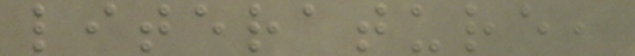literature,
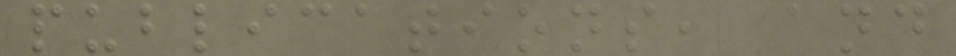publications, and
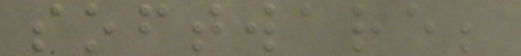software;
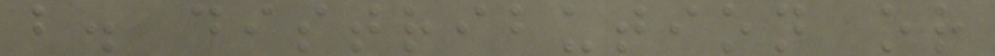b. distribution or
